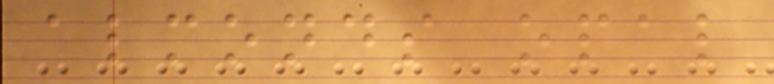almonds opal
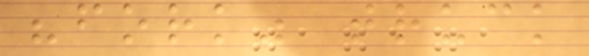"fork" truck
